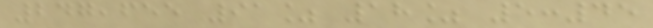247,655 91% 18% 5:45
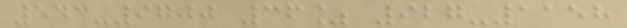543-9700 36% 927-1158
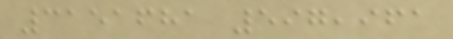3151681 597,961
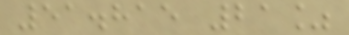51.815 21%
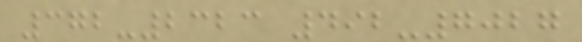372-2323 492-7027
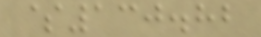$130.82
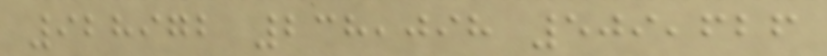928972 238,098 509,626
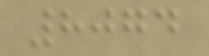8074
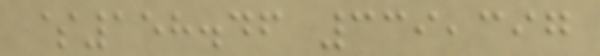$158.46 339,397
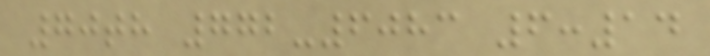70th 772-6083 6:14
